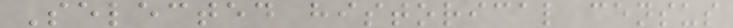Selected historical census
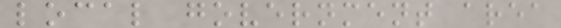local government area
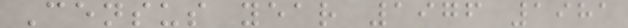Census year 1976 1981
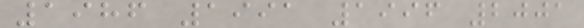1986 1991 1996 2001
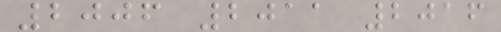2006 2011 2016
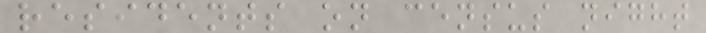residents on census night
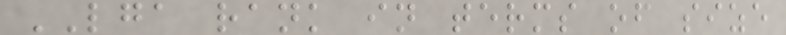LGA rank in terms of size
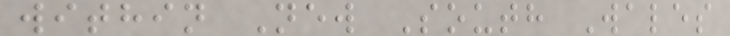within New South Wales
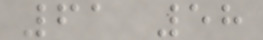61 58
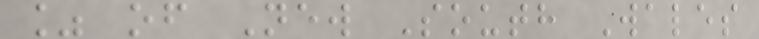% of New South Wales
